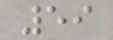59
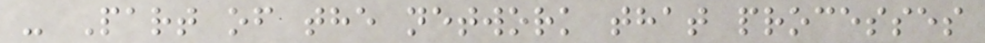- Part of the network that processes
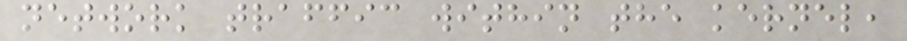network traffic within the kernel,
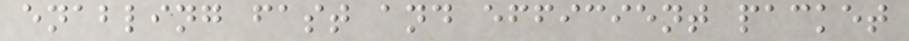enabling fast and efficient packet
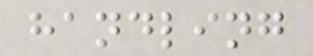handling
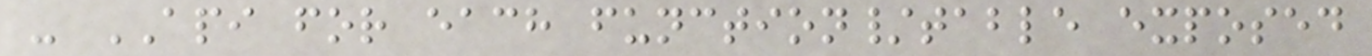- API for each function/table exposed
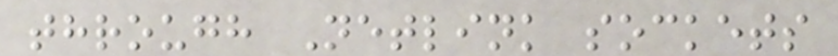through Netlink sockets
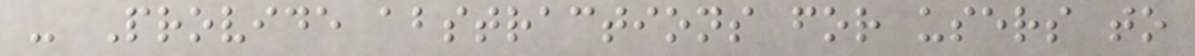- Provide abstractions for users to
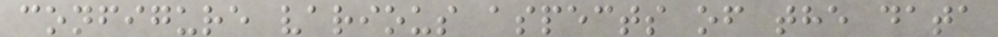configure various aspects of the data
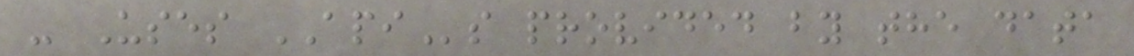- Uses APIs provided by the data
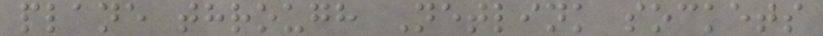plane through Netlink sockets
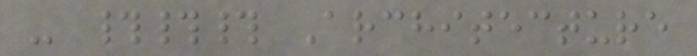- ### Architecture
